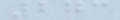273
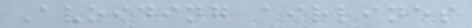Avoiding airlines
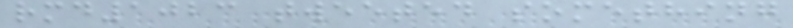rmd1023 tweeted something
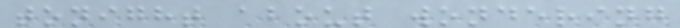tonight about wondering
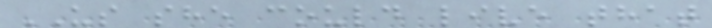US she could live that
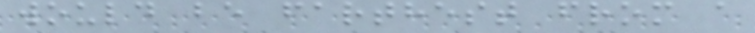would be farthest from a
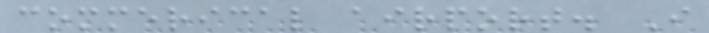commerical airport. I
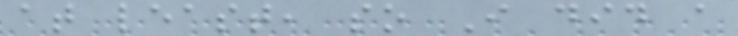at least, so I did a
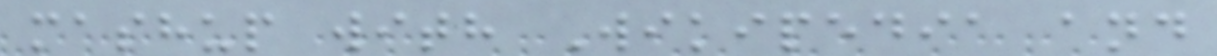mashup with Wikipedia and
